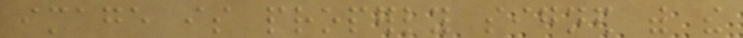image is properly signed with the
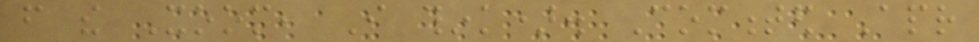from the Xoom, I think). Commented Apr
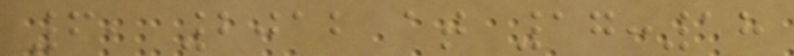6, 2012 at 17:18
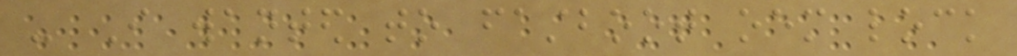- I wanted to fastboot oem lock
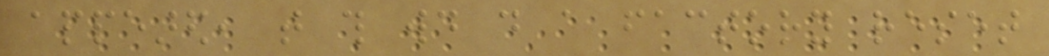appeared, that this would do a factory reset
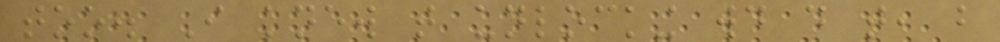too. I knew that unlocking would do that, but
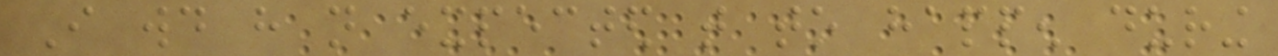I would have not expected that to happen during
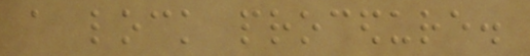a lock procedure.
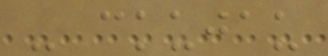- ckujau
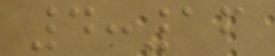4:16
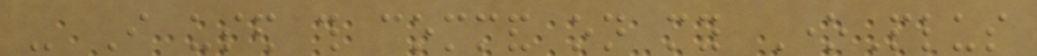- I used this command on my OnePlus
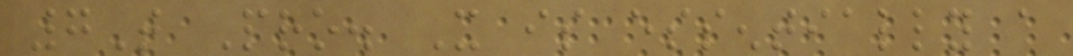7T Pro. It is essentially a
